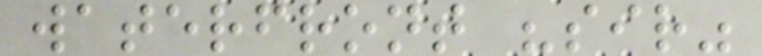waterfront "sir"
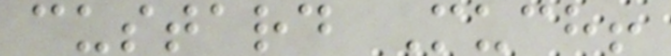custard Much!
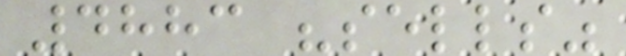4883 "sells"
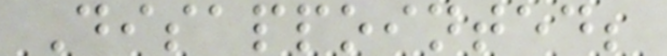Disappointed;
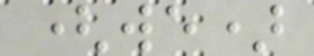(we)
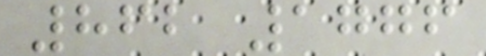862 1776
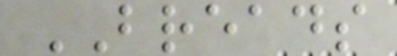BREADS
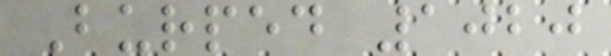Burped 1020
